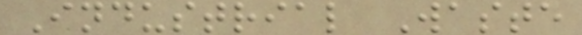Industrial Waste
